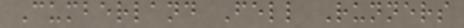Cumberland Fell Runners
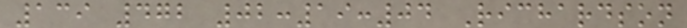139 472 02:19:04 Richardson
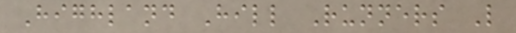Highland Hill Runners L
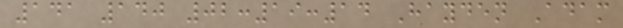141 140 02:19:14 Hayden Adam
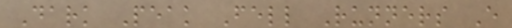Dark Peak Fell Runners E
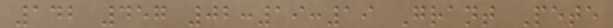142 457 02:19:19 Grant Pete
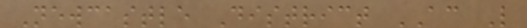Newcastle District AC L
